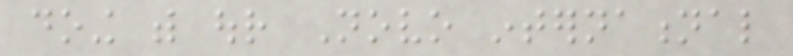doing with our Novo international
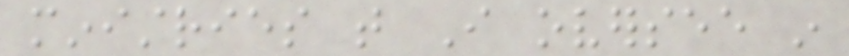ministries that I oversee in
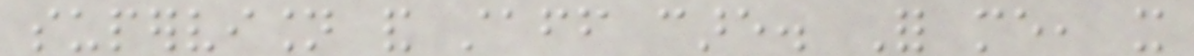supervision and staff care. For me, it
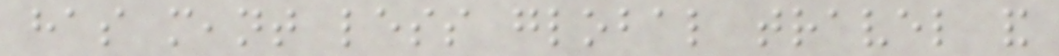has meant less global travel and
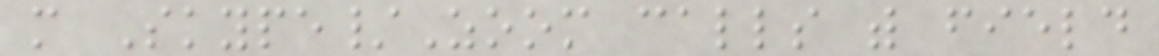more Skype/Zoom calls with field
